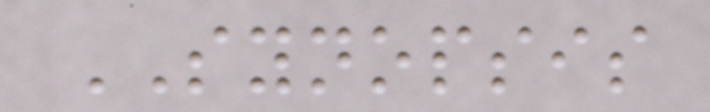SYNOPSIS
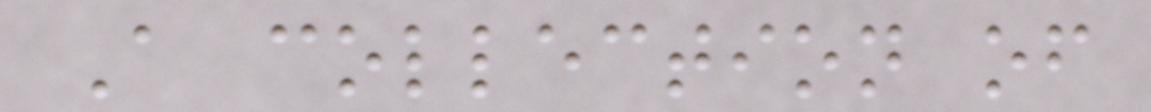A collection of
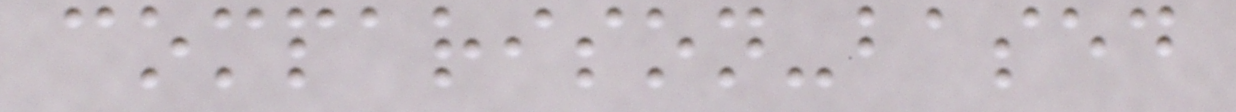comparison-based
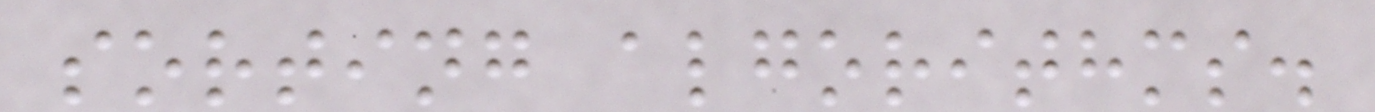sorting algorithms.
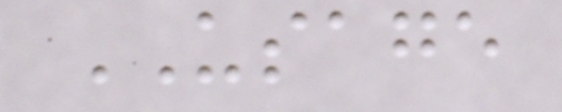USAGE
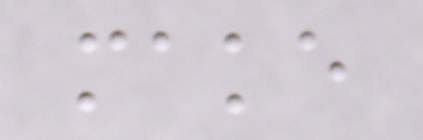make
